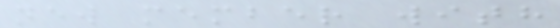new member with
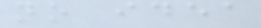no idea
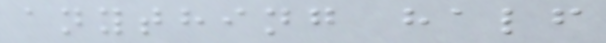anything half
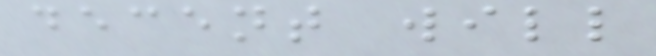decent will
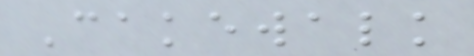Cakewalk
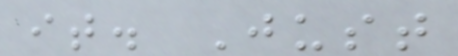it. Just
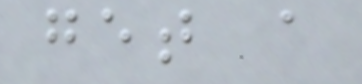get a
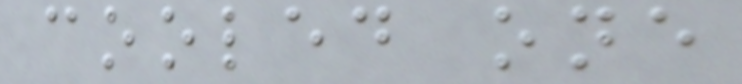cooled one
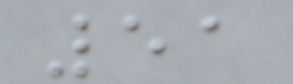51
